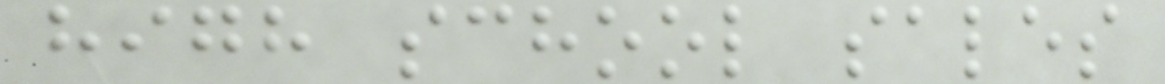high school sales
